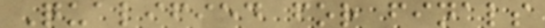Qualified for finals
